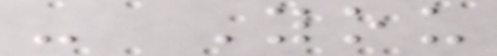- You
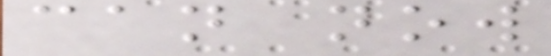can now
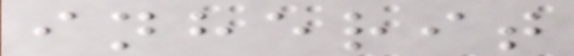inherit
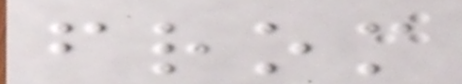from
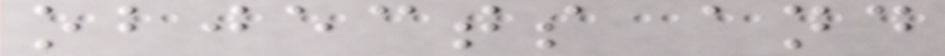objects and
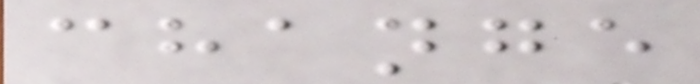change
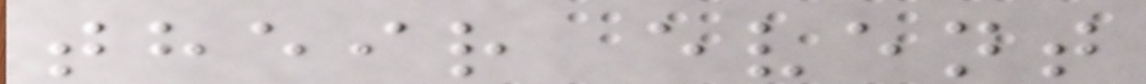their event
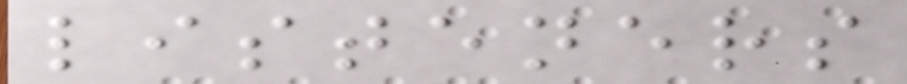listeners
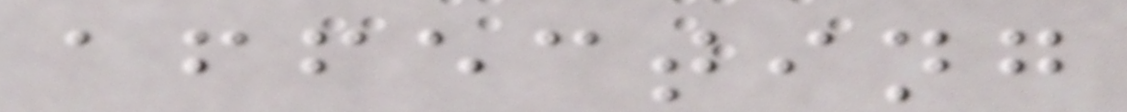affecting
